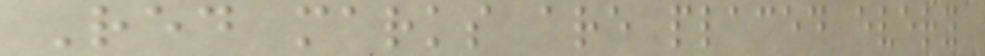Red marks are placed every
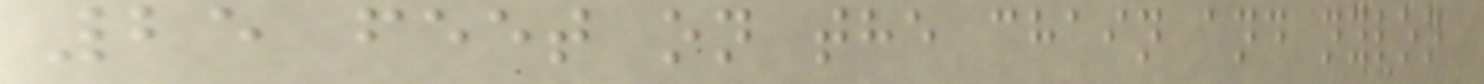25 feet on the chain and nylon
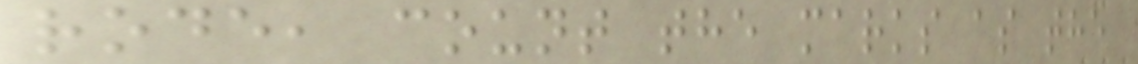rode, count the marks as the
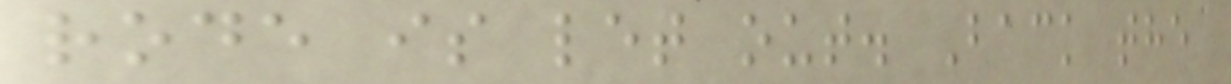rode is let out. Back the
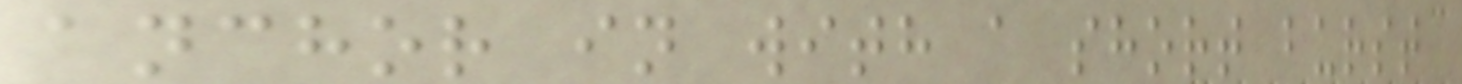anchor in with a short burst
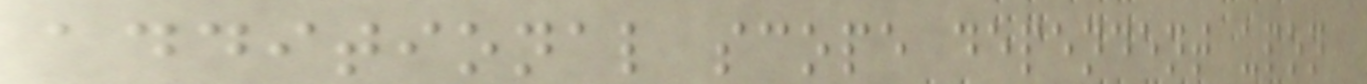additional scope dependent upon
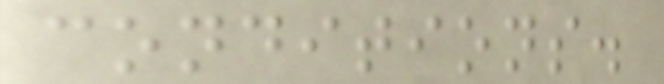conditions.
